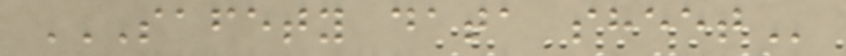SAFETY DATA SHEET
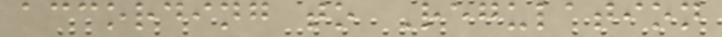according to Regulation
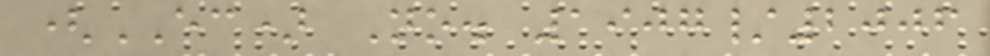(EC) No. 1907/2006
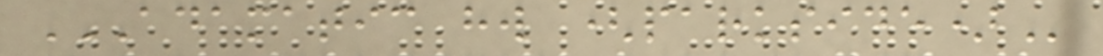ADAMATIC HW (PARKSIDE)
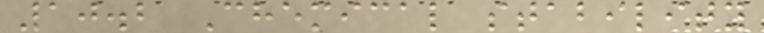10.2 Chemical stability
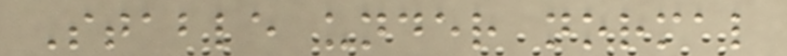Stable under normal
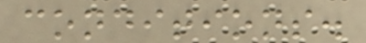conditions.
